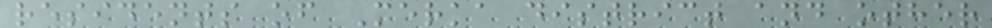residents of Merka district and other
